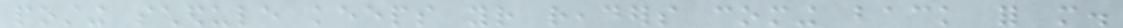posting schedule keeps your readers coming back for more.
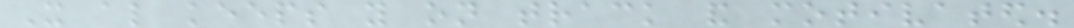It also keeps you on track and motivated.
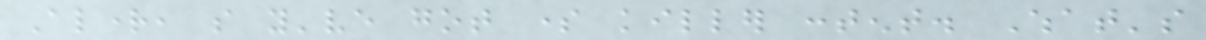Alright, so you've got some killer content. What's
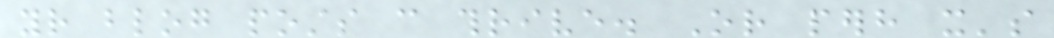your blog posts can thrive. Or perhaps it's
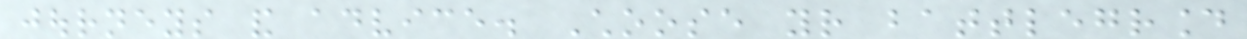journeys and advice. Choose your battleground
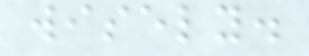wisely.
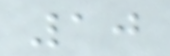10
